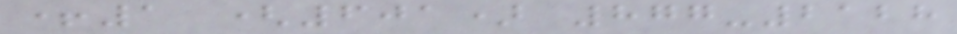+1 (601) 877-2128
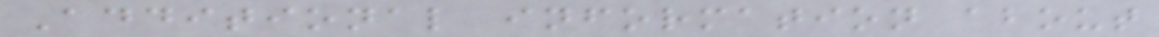Additional information about
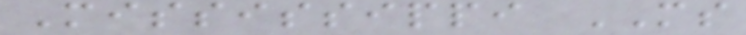Mississippi MS
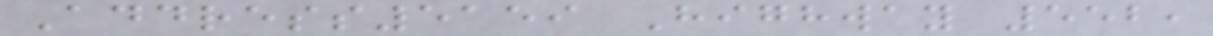Address5159 Highway 552,
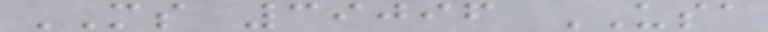MS 39096 USA
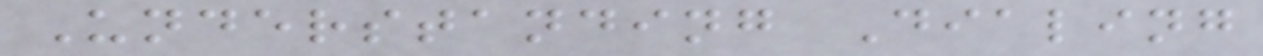Understanding Dialing
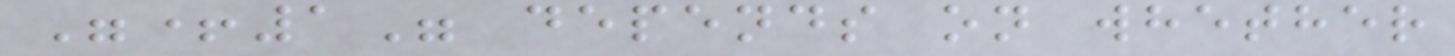"+1" depends on whether
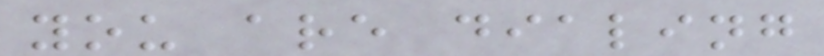you are dialing
